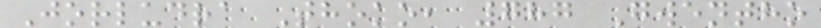Jorludra Thoko, 787 Gwentho
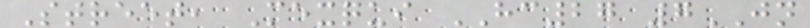Street, Mexqui HC27 7JN
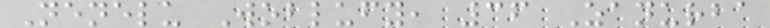Nenelu Woblufy, 36 Zanurba
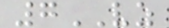7VZ
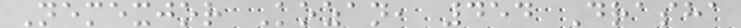Nemexjor Kozan, 454 Drasha
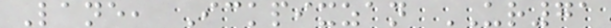Lane, Ickpixzan UR71
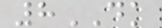8DK
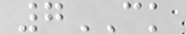7CK
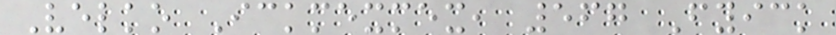Velko Ickmexmex, 567 Fyick
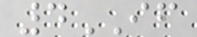4IF
